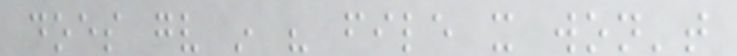does gv in his file it won't
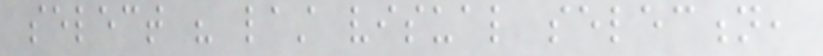select his last visual selection,
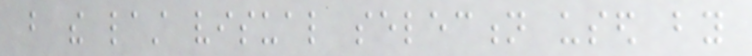but the last visual selection used by
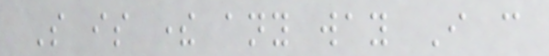So is there any way I can
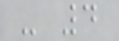- 4
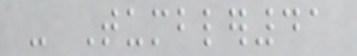- Tumbler41
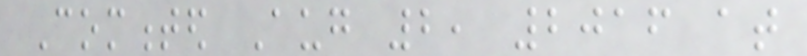Commented Aug 2, 2016 at
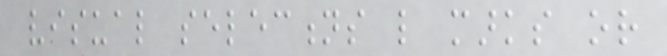visual selections like marks or
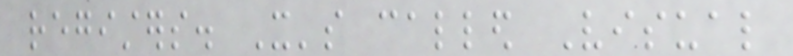registers. It's called Visual
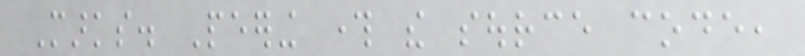Marks. Peering through the source code,
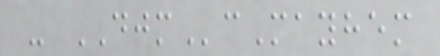- DJMcMayhem
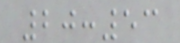20:53
